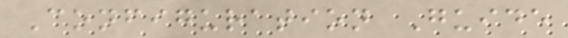Configuration Guide
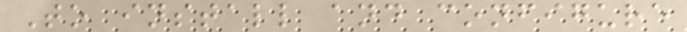To install and configure
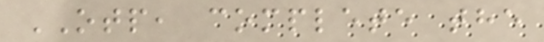OTP, complete the
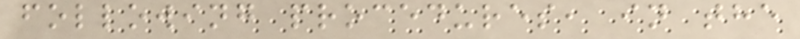following procedures, in the
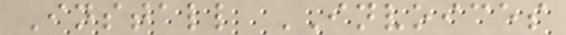Install INVOICES
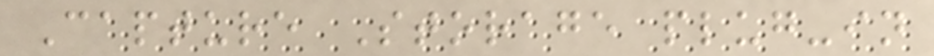Capture Storage plug-in
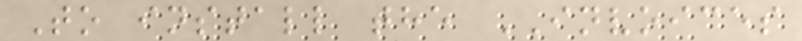To install the INVOICES
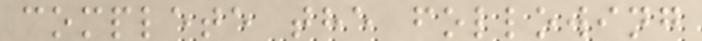complete the following
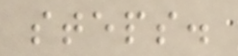steps.
